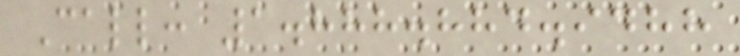Call: 1.888.884.9488
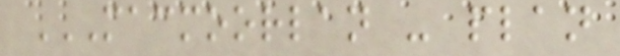MACMOORLAN - PLAN
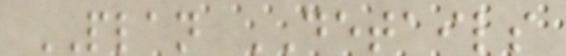PLAN DETAILS
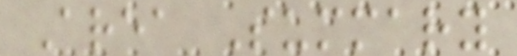Area Summary
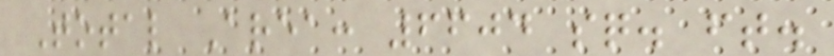Total Area: 6604 sq. ft.
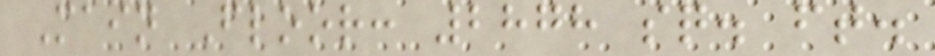Main Floor: 2878 sq. ft.
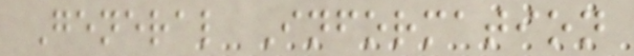General Information
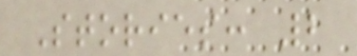Stories: 2
